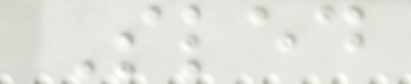Sled
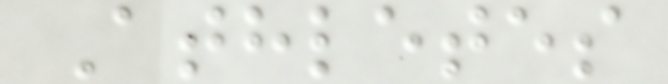Athletes
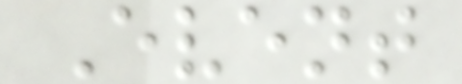Event
